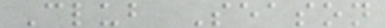Club Season
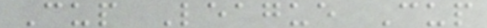Cup League Cup
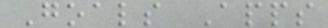Goals Apps
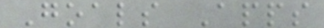Goals Apps
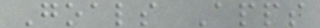Goals Apps
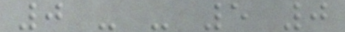0 - - 5 0
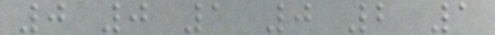0 0 1 0 2 1
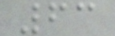63
